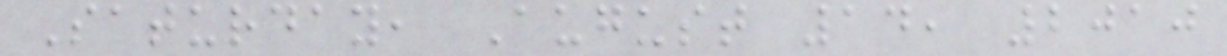Saturday, August 14, 2010
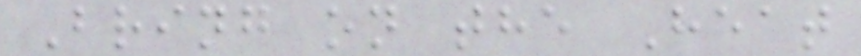Bring on the Heat
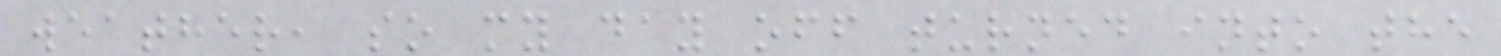weather, so my day off turned into the
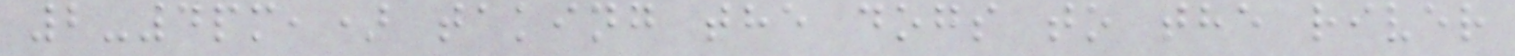2-4pm,) taking the dogs to the river
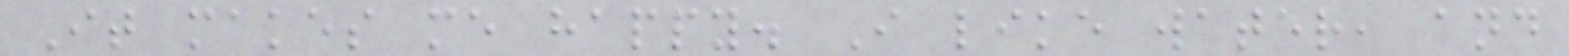It makes me happy. I like water, and
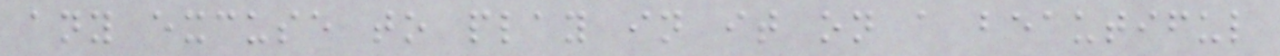any excuse to play in it on a beautiful
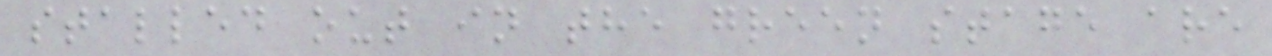stalled out in the green stage are
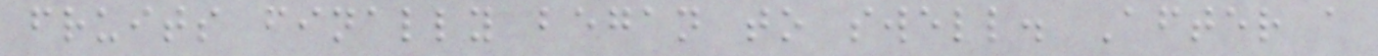fruits finally began to swell. After a
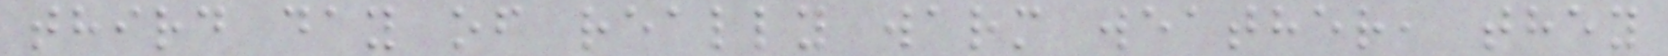third day of really warm weather, they
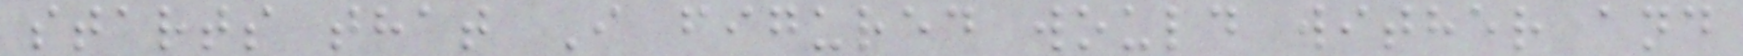starts that I figured would wither and
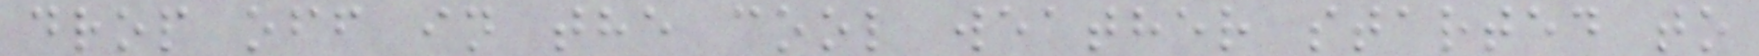drop off in the cool weather started to
